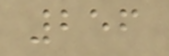256
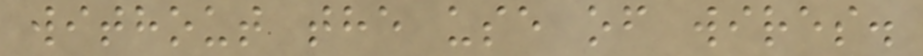without the use of wires.
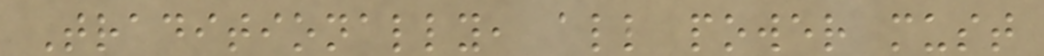Traditionally, all power must
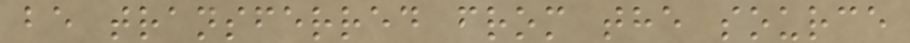be transferred from the source
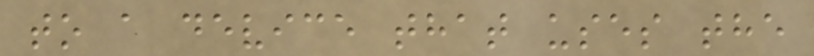to a device that uses the
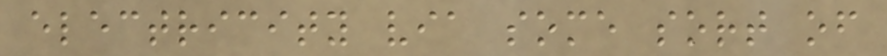electricity via some sort of
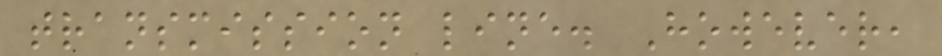transmission line. However,
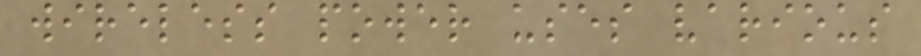wireless power uses various
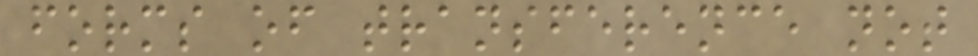forms of transference not
